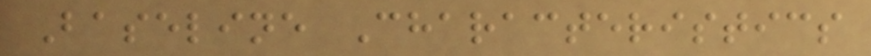Baseline Characteristics
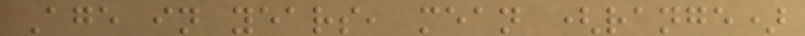Age in years, mean (range)
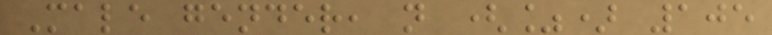Male gender, n (%) 105
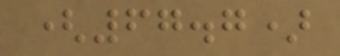(67.7)
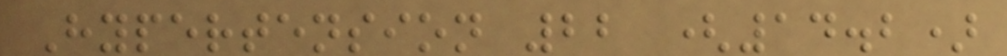Hypertension 22 (14.2)
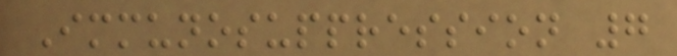Immunosuppression 7
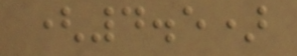(4.5)
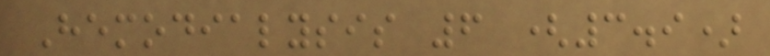Hemodialysis 6 (3.9)
